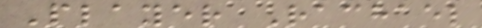Player Rachael
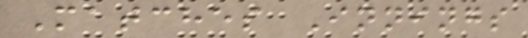Matches Innings
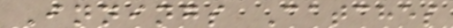Innings Catches
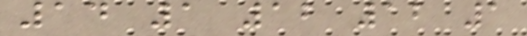14 1 12 12 1
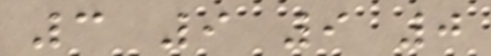3 9 9 0
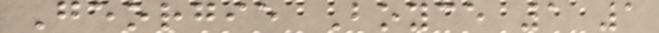Georgie Boyce 1 1
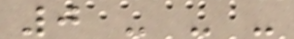0 - - -
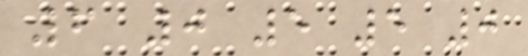6 0 5 5 0
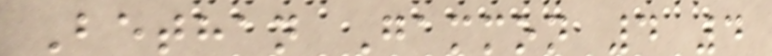Bethan Gammon 4 4
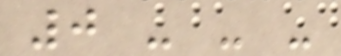0 - - -
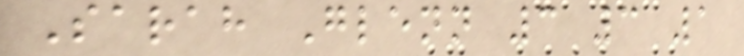Sarah Glenn 3 3 1
